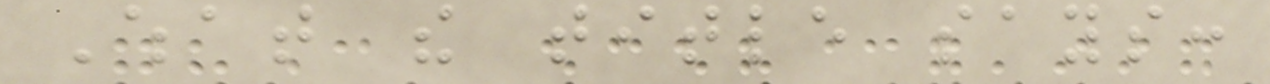What the title says:
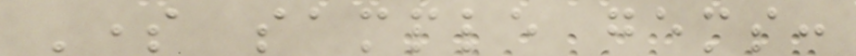Some sample gems:
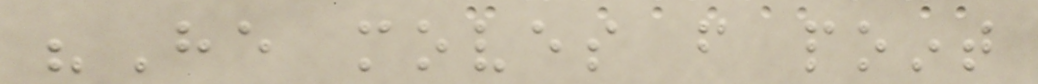"He moves from point
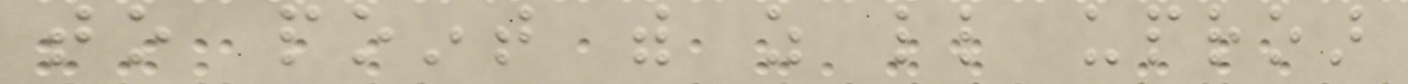to point with as little uproar
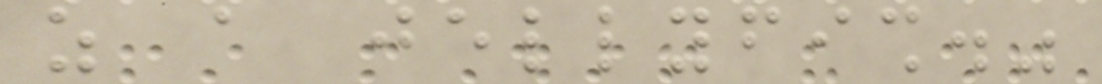as a jellyfish."
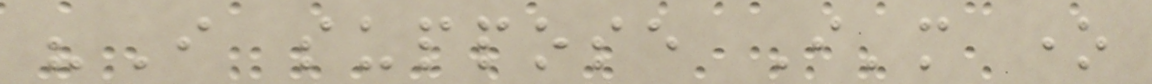"I suppose I'm one
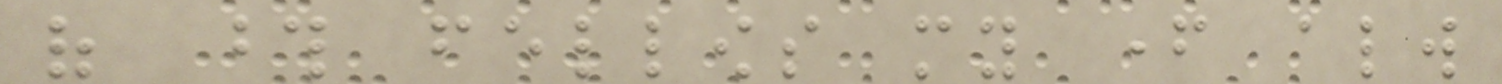of those fellows my father always
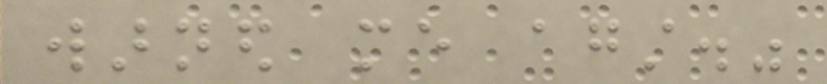warned me against."
